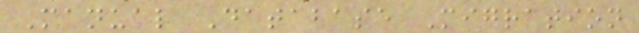Manual Database Migration
